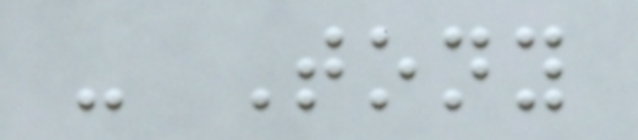- Tony
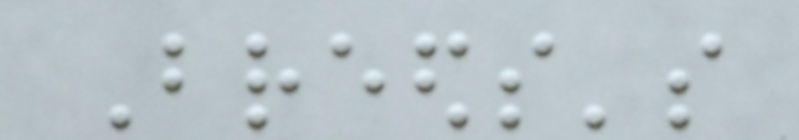Breeds's
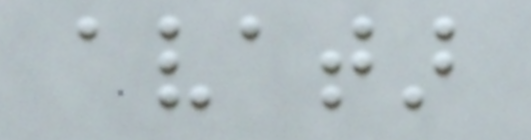avatar
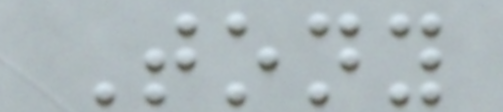Tony
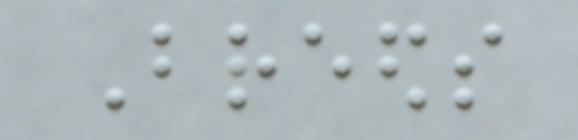Breeds
